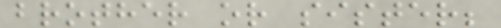brother or sister;
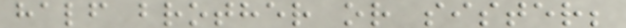half brother or sister;
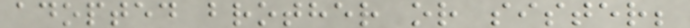adopted brother or sister;
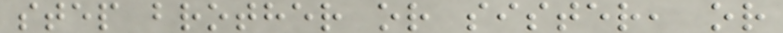step brother or sister, or
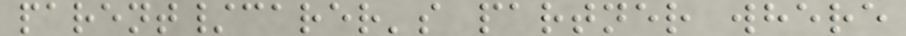parent/carer's partner where
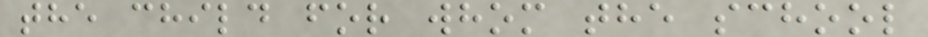the child for whom the school
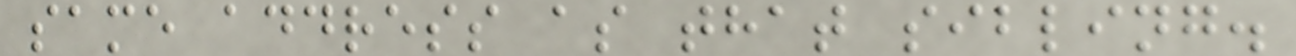same address as that sibling.
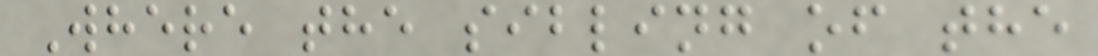Where the sibling of the
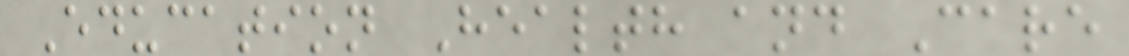Education Health and Care
